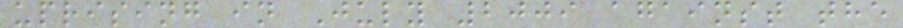uprising in July 2009 against the
